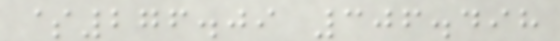$276.09 306.498
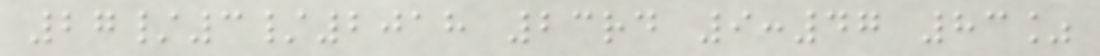27/3/2018 23rd 9:47 83%
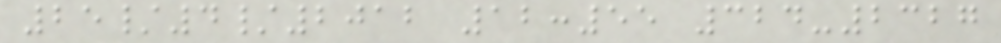25/4/2012 12:55 324-2327
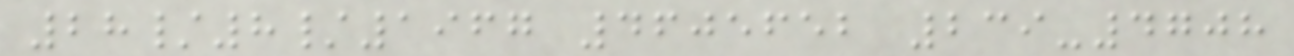28/8/1967 4605652 239-4708
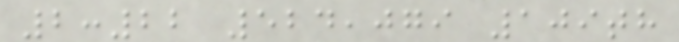2:22 524,079 109th
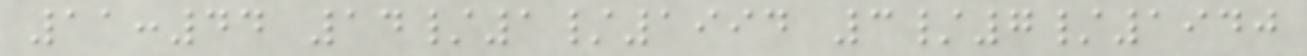11:44 14/1/1994 3/7/1940
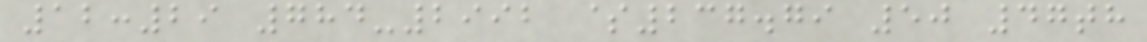12:29 784-2992 $237.79 50 47th
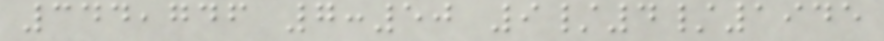344,746 7:50 9/4/1945
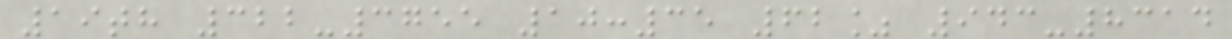19th 322-3755 10:35 62% 943-8314
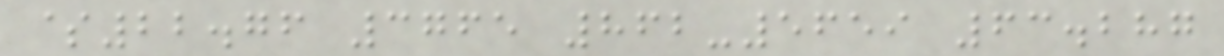$22.76 3765 862-5659 63.287
